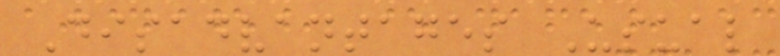Disadvantages Usual
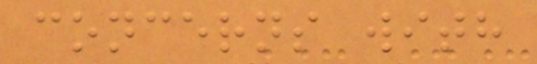concerns with
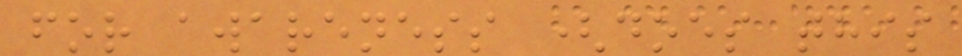for awareness (does this
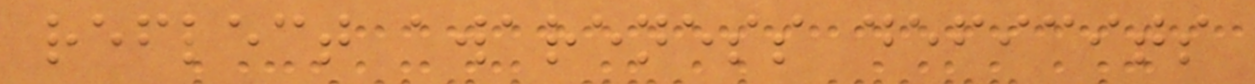reflect awareness deficits
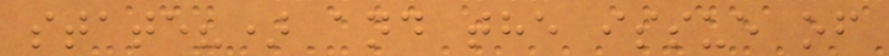state?) and the issue of
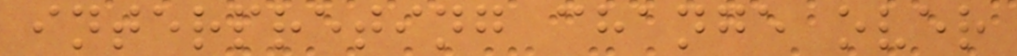interpreting change over
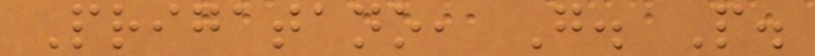Prigatano, G. P.
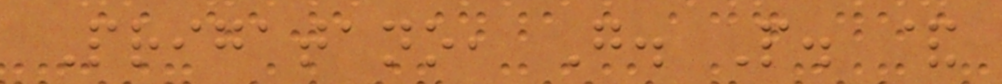Prigatano, G. P. &
